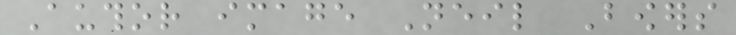Author image Neil Bowers
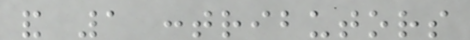and 1 contributors
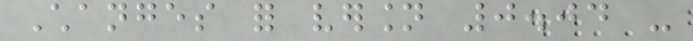Changes for version 0.04 -
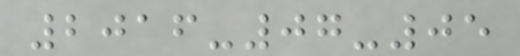2016-07-05
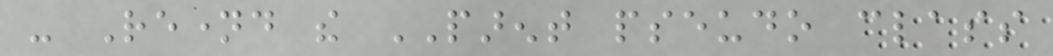- Renamed the PARENT pseudo class
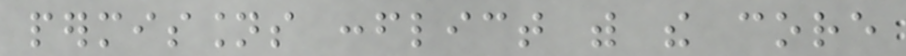permissions conflict with the core
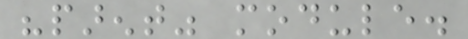"parent" module.
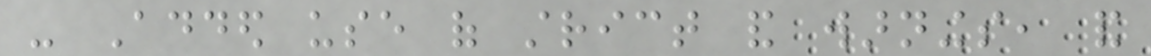- Added use of strict and warnings, and
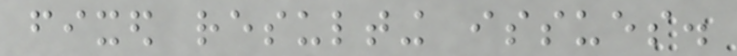fixed resulting issues.
